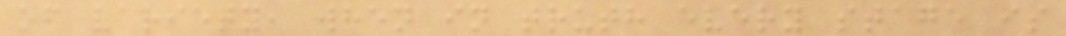of variety, when in truth every stage is
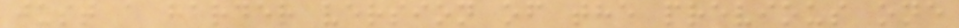just a harder version of the previous one
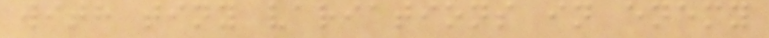with tiny variations in enemy
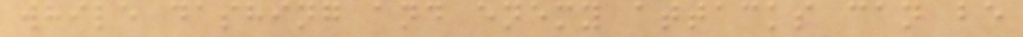while dashing and enemy attacks can be
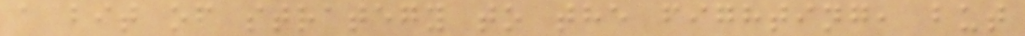a bit of strategy to the fighting, but
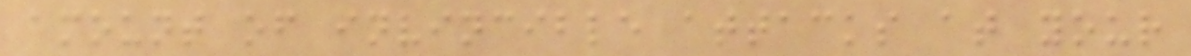amount of invincible attacks at your
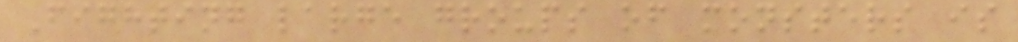Fighting large groups of monsters is
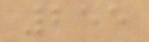255
